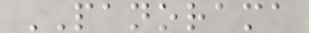PANORAMA
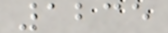1235
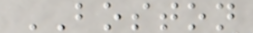BOSTON
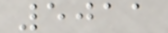5011
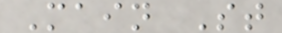Main St
